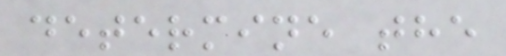determine the
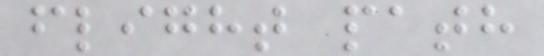flight path
